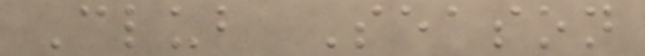Club Season
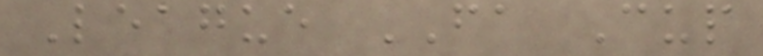League FA Cup
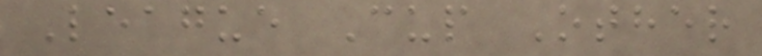League Cup Other
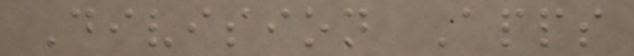Division Apps
